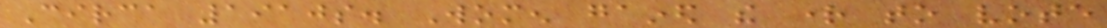Circa 1910s. Women gained the right to vote
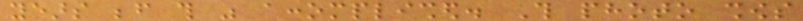years before this was accomplished. This photo shows
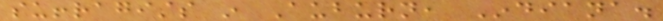suffragists in Auburn, Indiana.
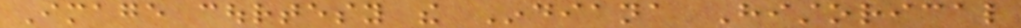Image courtesy the Indiana Historical
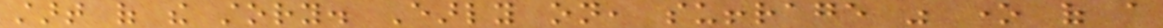start of the story. Early on, suffrage was one of a
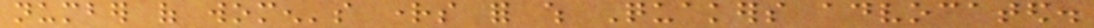number of women's rights for which Quakers advocated.
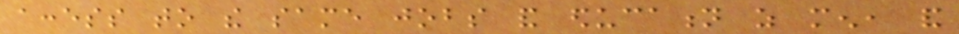access to the same jobs and education as men, and
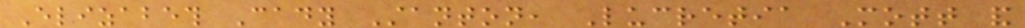Elizabeth Cady Stanton, Lucretia Mott and
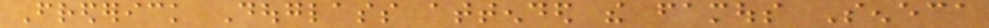Frederick Douglass attended the famous Seneca
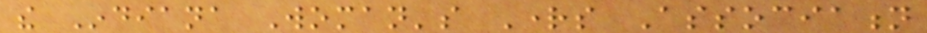the Indiana Woman's Rights Association
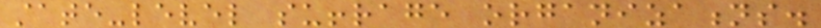state-level suffrage organizations.
